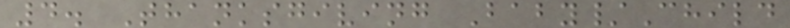4. Thanksgiving Baby/Child
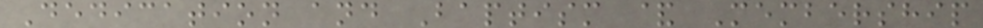Dedication and Baptism & Membership
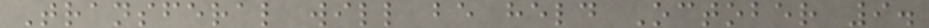Transferal will be held October 9.
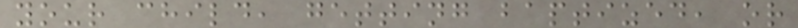your child, getting baptized, or
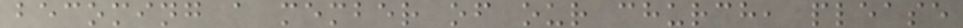becoming a member of our church, please
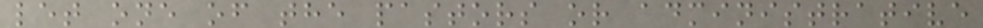let one of the pastors or administrative
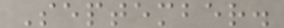September.
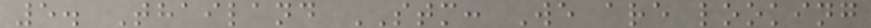5. Thailand STM: We are looking
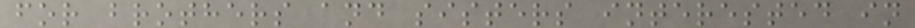for brothers and sisters interested in
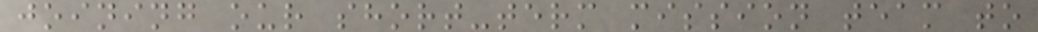joining our short-term mission team to
